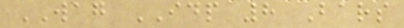WAG IDP 8 Bars
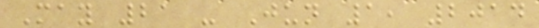May 21 - Jun 1, 2014
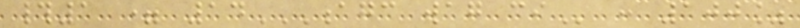#1 = 14AGC WAG CI : 100%
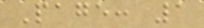Page: 1
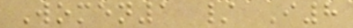Women1 / I8
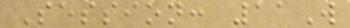Session: 11W
